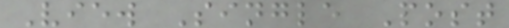View Single Post
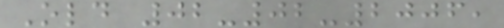Old 02-02-2006,
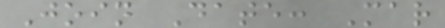Join Date: Mar
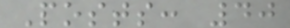Posts: 40
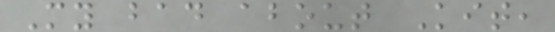My bad about Kit,
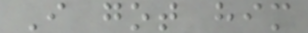I got him
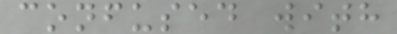confused with
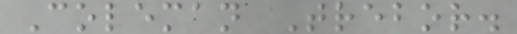Coleman Trebor.
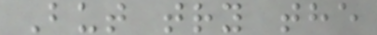But try the
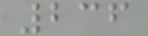236
